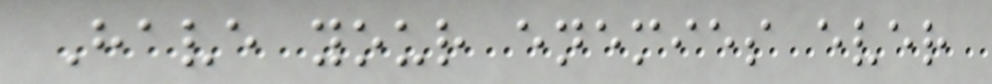Have your enemies ever
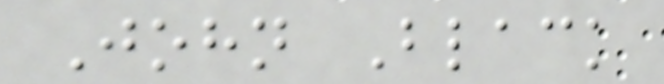John Black
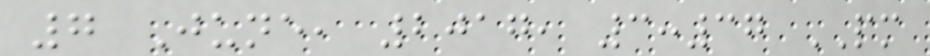7 June, 2017, 3:37 PM
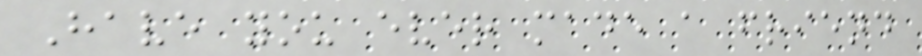Have you ever made a friend
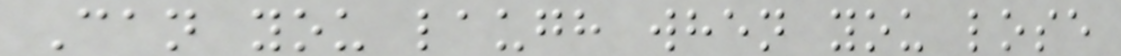Can you laugh when you lose
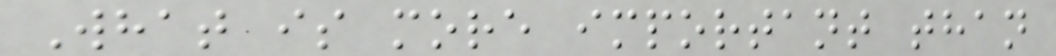What is more important than
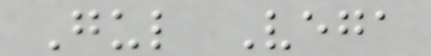Gul Vega
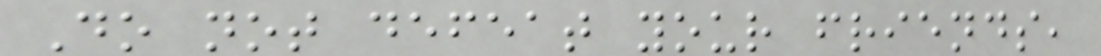Do not defeat your friends,
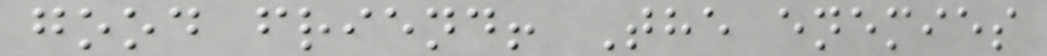good friend! The enemies
